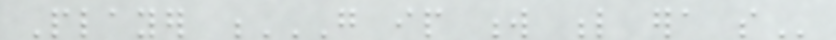Player G IP W L ERA SO
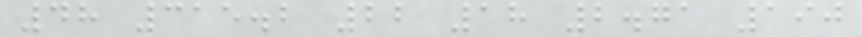48 315.2 22 18 2.71 190
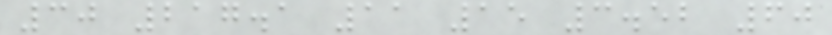30 217.1 11 15 3.52 60
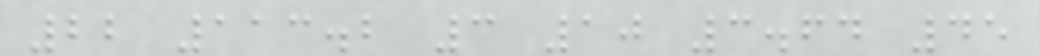22 113.2 3 10 3.64 45
